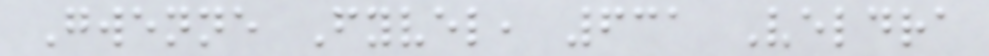Gwenne Fyvel, 631 Veldra
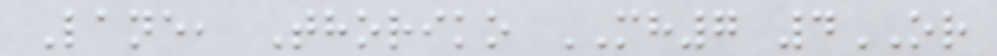Lane, Thoriko MH7 4OR
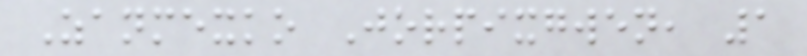Zanmexko Jorpixgwen, 1
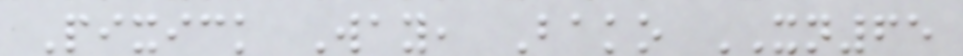Pixick Way, Bako XN65
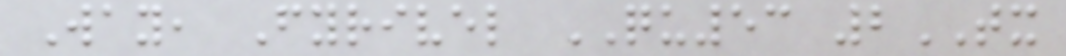Way, Fyrivel QU53 2TX
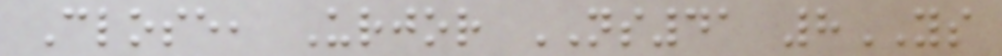Close, Urjor NS41 8YS
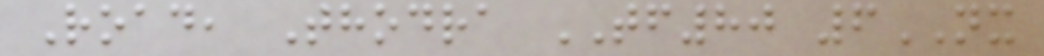Road, Thodra TF80 6NX
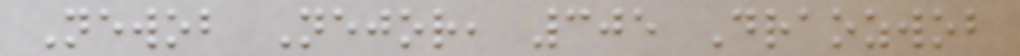Newob Nejor, 305 Draozwob
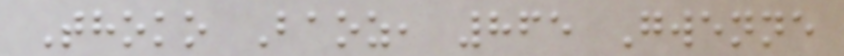Thoko Baoz, 865 Gwenne
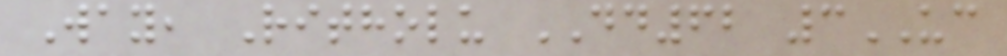Way, Ritholu DD62 3UC
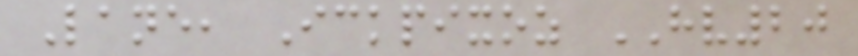Lane, Ickpixoz HV20
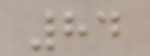84
